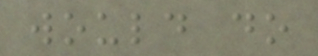would do
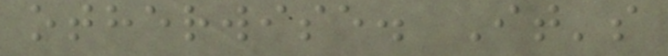otherwise. It's
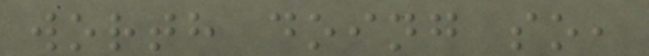worth doing so,
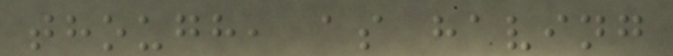though, as having
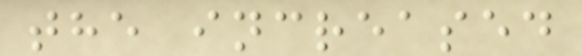the increased
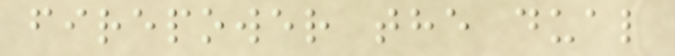firepower the dual
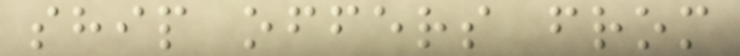ship offers from
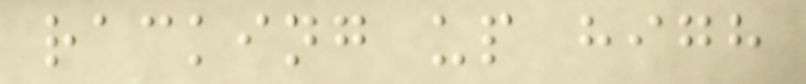racking up high
